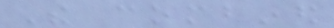The combined
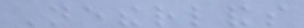Netherlands
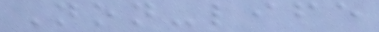Non-life
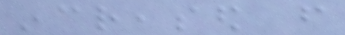increased from
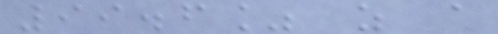99.6% as a
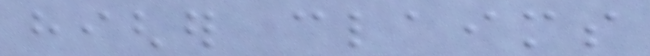higher claims
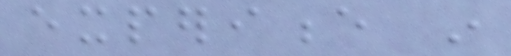experience in
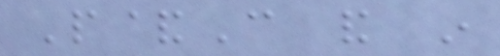P&C and in
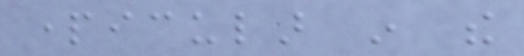particular in the
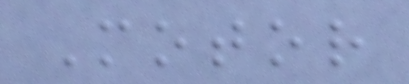Motor
